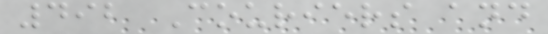492 Couriers and
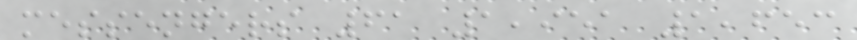messengers 61 1,951 1,653
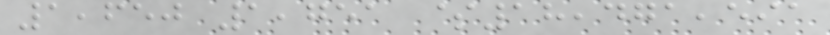1,650 1,751 $18,471,591
